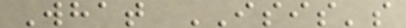What ISIS's
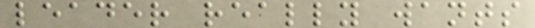leader really wants
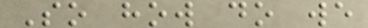So how do we
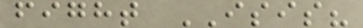fight ISIS?
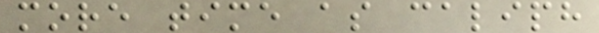more time as caliph
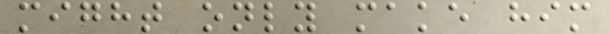might only make him
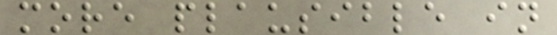more plausible in
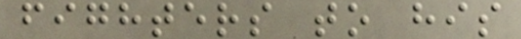fighters to his
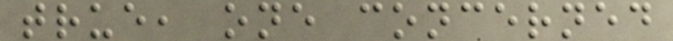true, one concerned
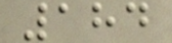184
